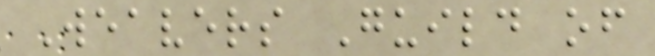Weavers Guild of
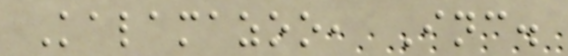Kalamazoo, Inc.
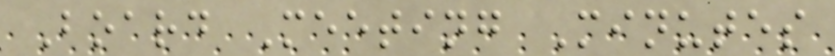Board Meeting Minutes
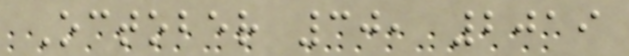October 30, 2019
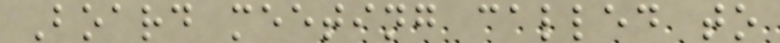Board meeting called to
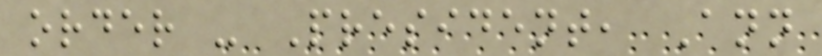order - President, Ann
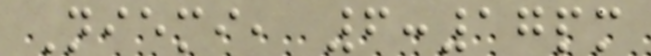Niemi, 6:17pm
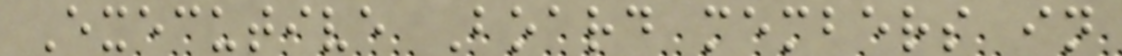Executive Board members in
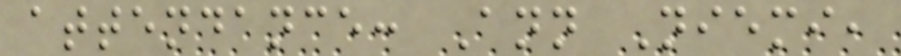attendance: Ann Niemi,
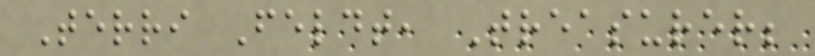Terri Feldt, Treasurer;
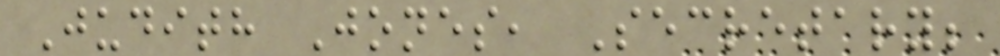Judith Jones, Secretary;
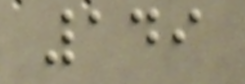149
